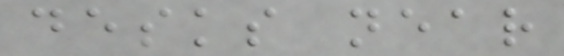desks near
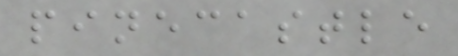pinecastle
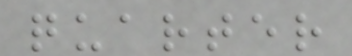quarter
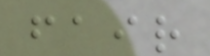fair
